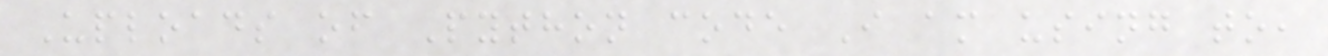Uploads of Python code I am using to,
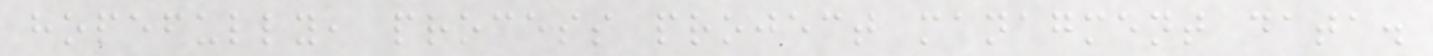hopefully, process project managment data.
